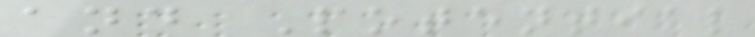and Potential
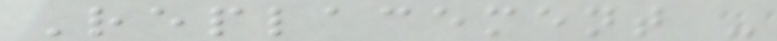Replacement -
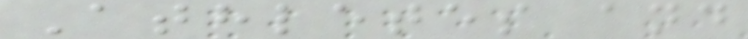Athletes and
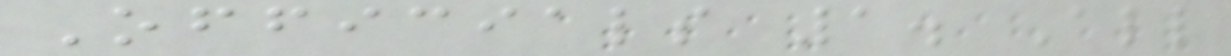Officials 1. All
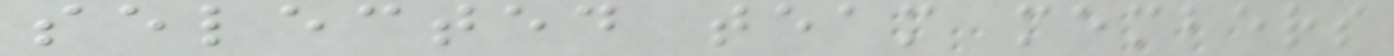selected team members
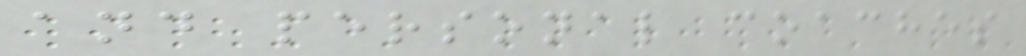and personal coaches
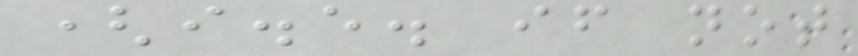(i.e. if not
